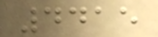4415
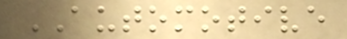AUTOMOTIVE
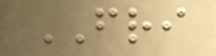FRI
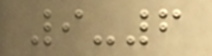9-6
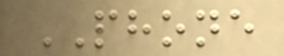PHONE
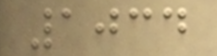1034
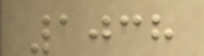1038
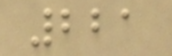221
